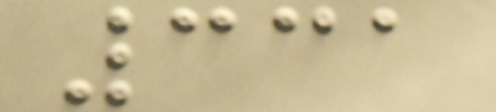331
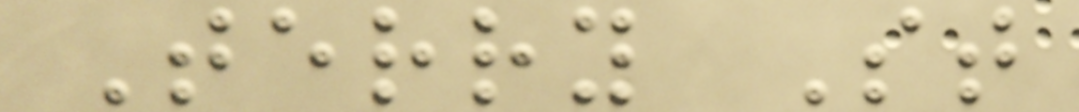Terry St
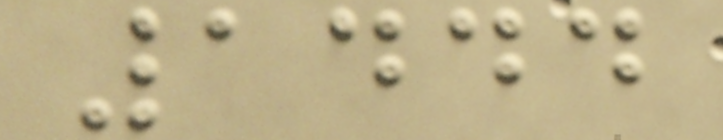1444
